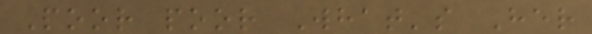Poor poor What's Her
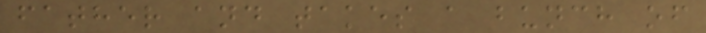father and takes a bunch of
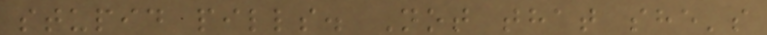stupid pills. Not that she's
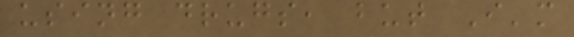using drugs, but I'm
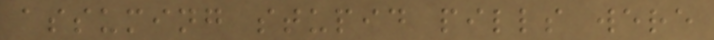assuming stupid pills were
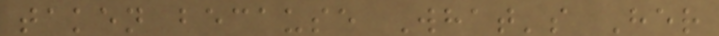taken because What's Her
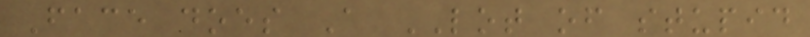Face does A LOT of stupid
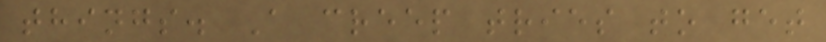things. A creep tries to get
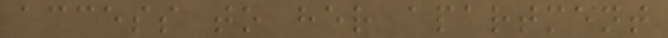access to her apartment
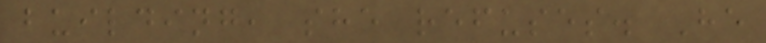building, she refuses. He
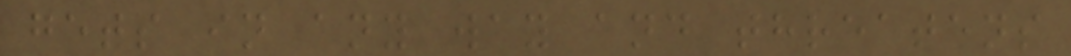gets in any way and threatens
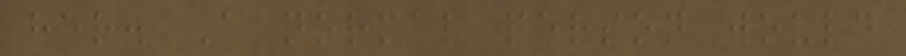her. A normal person would
